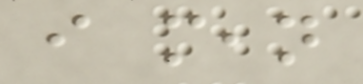i mean
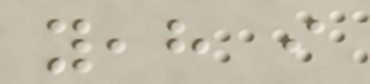yeah i
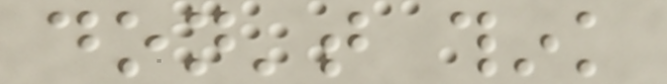don't think
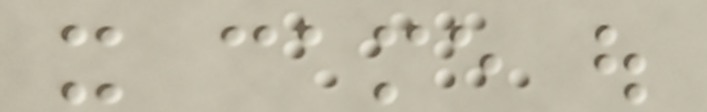it came out
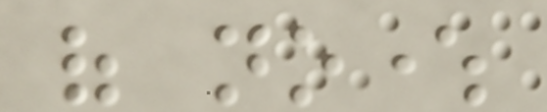of nowhere
